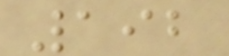192
